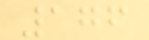176
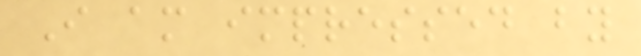I am impressed by
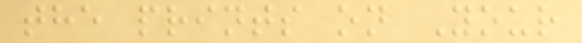the prints on Your
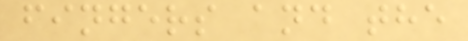fingers and the
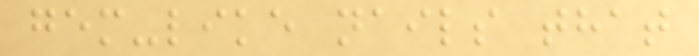gem-like nails that
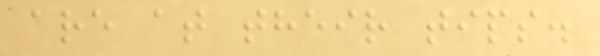are at their tips.
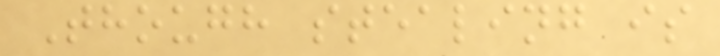Though stealing is
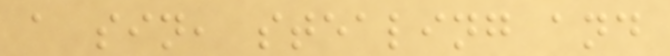a sin, stealing and
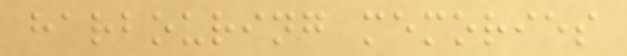harbouring memories
